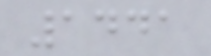1441
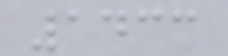1433
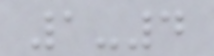1-4
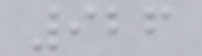926
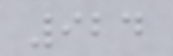924
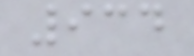934
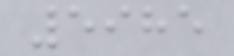5985
